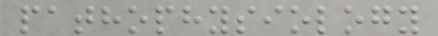pathophysiology
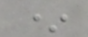*
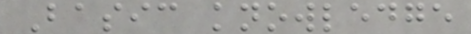Basic knowledge
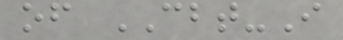of CBT-I
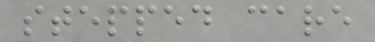stepped care
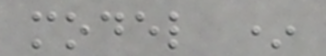model *
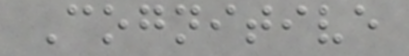Cognitive
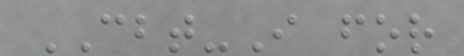CBT-I for
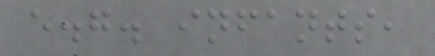e.g. infants,
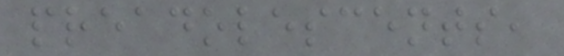preadolescents,
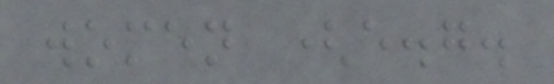women (e.g.
